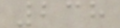238
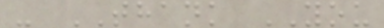- THANK YOU
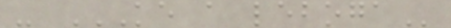- KE A LEBOGA
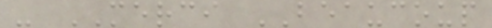- MERCI BEAUCOUP
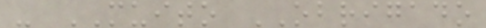- MUITO OBRIGADO
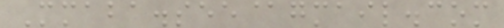Mmaba.see@gmail.com
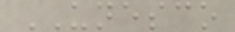UNESCO
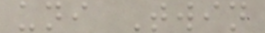uni Twin
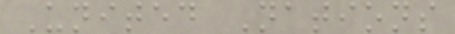United Nations
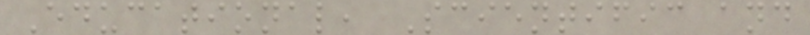Educational, Scientific and
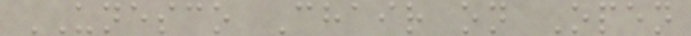UNESCO Chair on Open
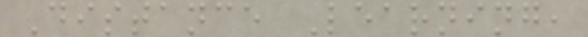Distance Learning,
